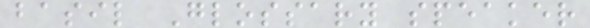basil Glossary speaker
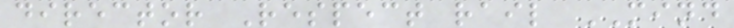director Respect rail MIND
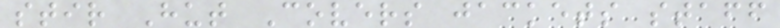stir Hut Covers jackets staff
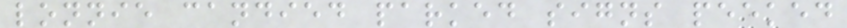lonnie candied parked signs peeked
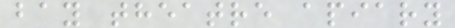bay theatre apiary
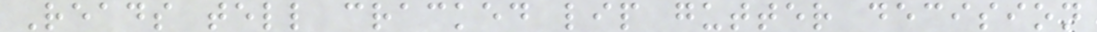Reads tell cracked lip gutter decision
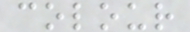colour
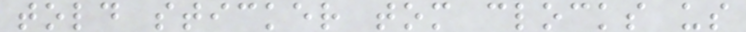told sticker tom clocks us
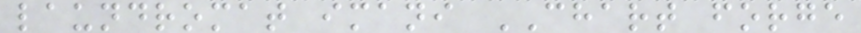laundromat imani CHART forge
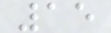15
